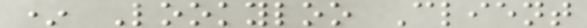* Lookyloo Client
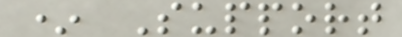* Support
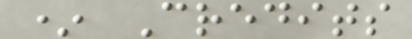* Credits
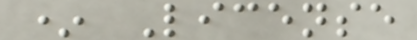* License
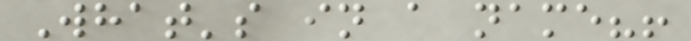What's in a name?!
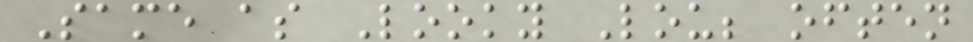Same as Looky Lou; often
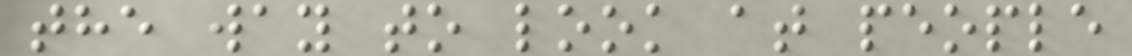the way to look at people
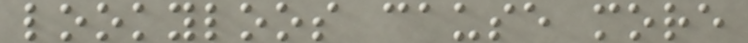lookyloos cause more
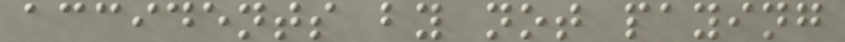accidents by not paying
